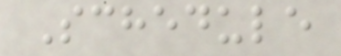Schedule
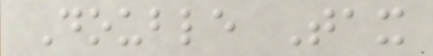Double Tax
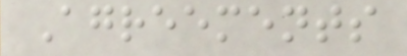Agreements
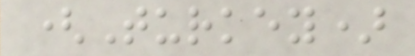(Turkey)
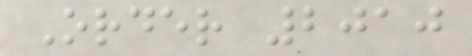Order 2010
